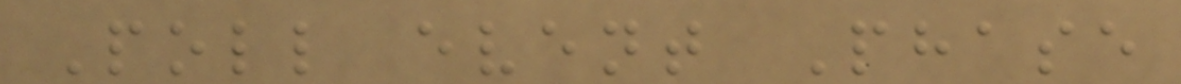Poll event Phase
